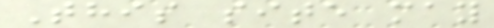This site may
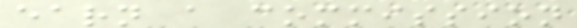earn a commission
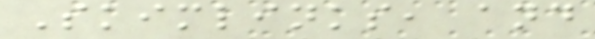Skimlinks, and
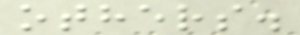others.
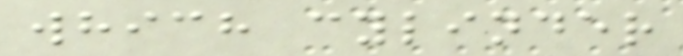which cylinder
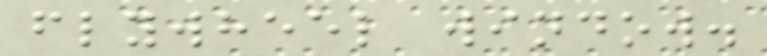flywheel window.
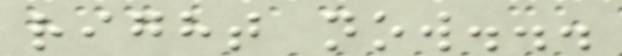right now...
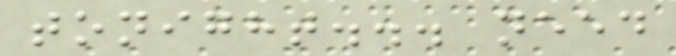tonight... need
